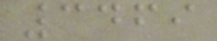3469
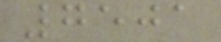7501
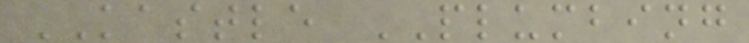KASTLE PLUMBING
